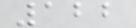122
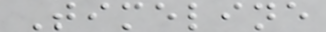Timeline
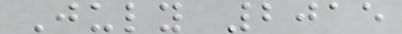July 2015
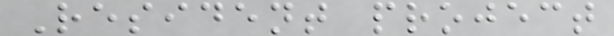Resident project
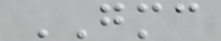GMC
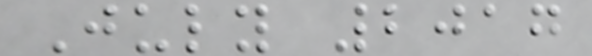July 2017
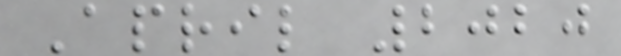April 2020
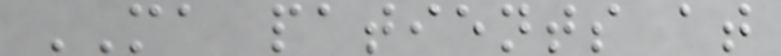MA patients at
